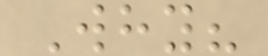Why?
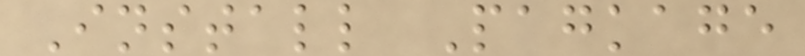Install Pagkage
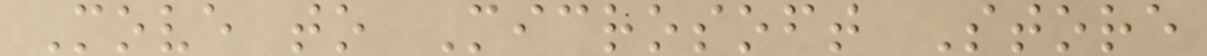Move to Microsoft Store
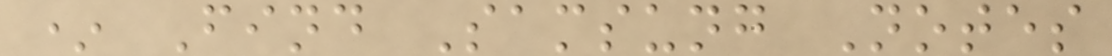* Find Samsung Notes
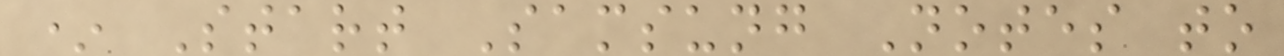* Start Samsung Notes to
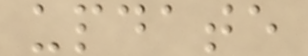update
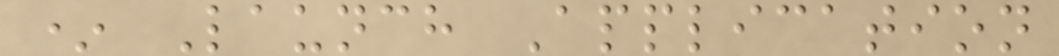* Launch Application
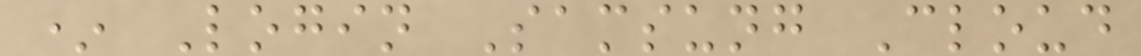* Login Samsung Cloud
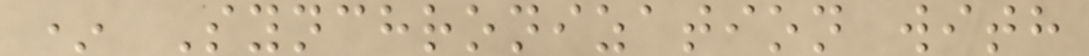* Synchronization with
